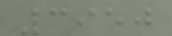3950
